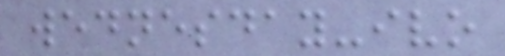wednesday-ivo
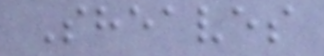Sheaves
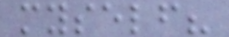myself?
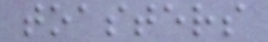toasters
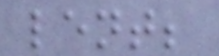lent;
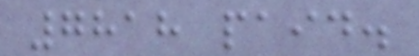7818 paid.
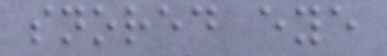snored eye
